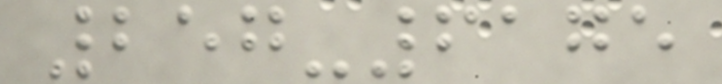257-6175
